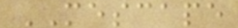MESCAPE
